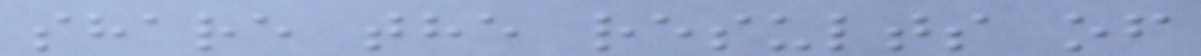share the results of
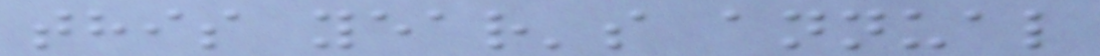this year's annual
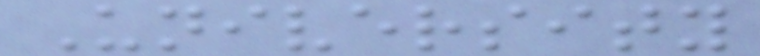University
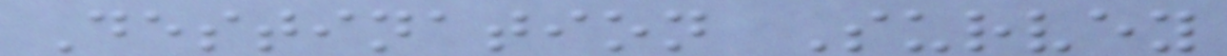Destination Survey
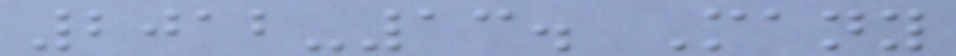2012-13. Many
